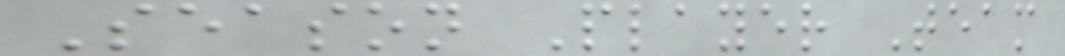Season Player Team
